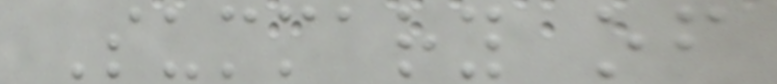Summary of
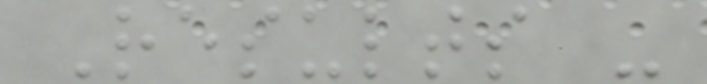Results -
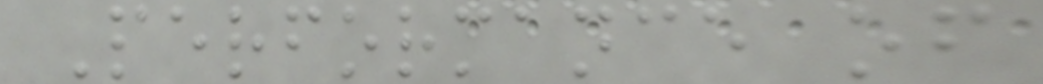Performance of
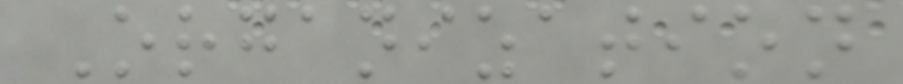Organization
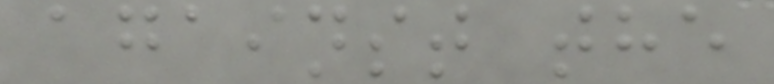against the
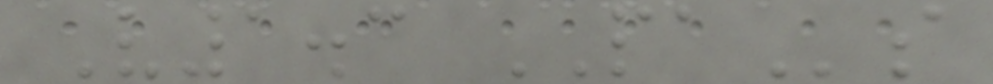V1.3 PAs
